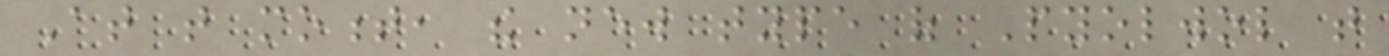At that moment, the new type of Pyolwol that
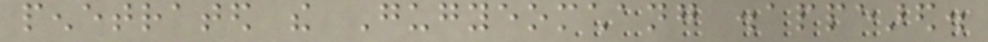penetrated the Gugyeomchang disappeared.
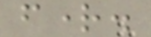fright.
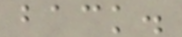back.
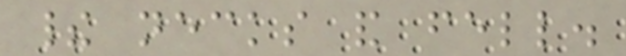their necks and fell.
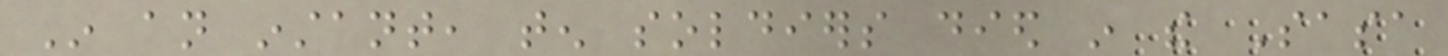In an instant, ten soldiers died in the Sasa
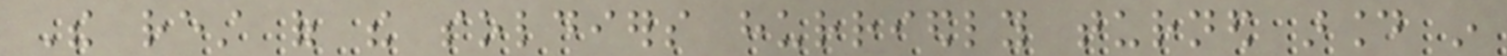The rest of the soldiers hurriedly turned around in
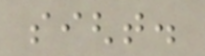sight.
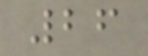26
